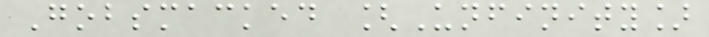Gobsmacked [Unfinity]
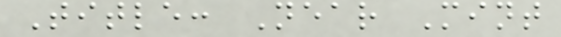Title: Near Mint
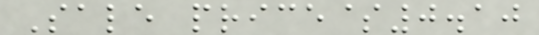Sale price$0.10
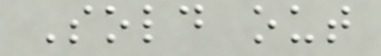Sold out
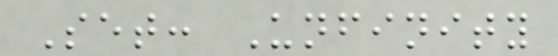Set: Unfinity
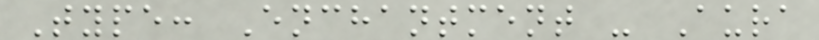Type: Enchantment - Aura
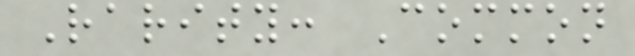Rarity: Common
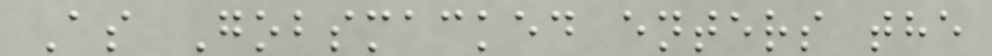As Gobsmacked enters the
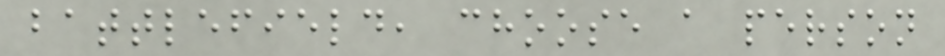battlefield, choose a person
